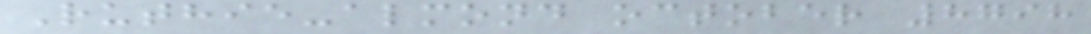Ruthie-almond october 8798
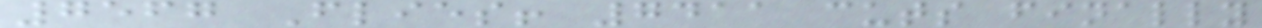7567 Flies! 7411 cuts finally
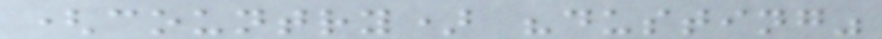(country) "dusting"
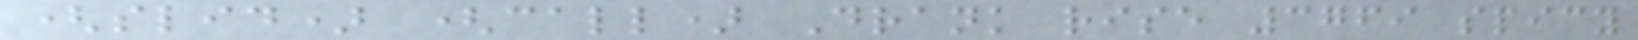(slid) (call) Drank rise 3769 spicy
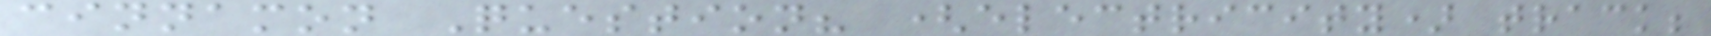cinnamon Question? (electricity) track;
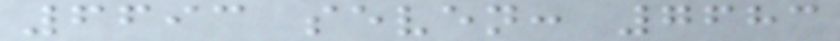6693 seven: 7683
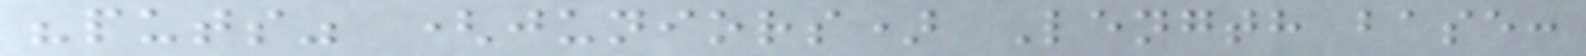"puts" (juniors) Length base:
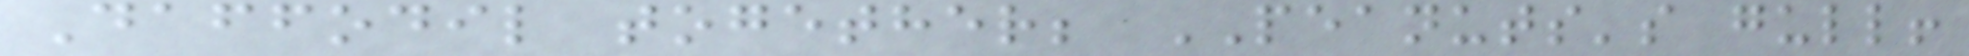Daffodil together; PEANUTS's gull!
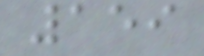159
